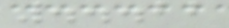...22
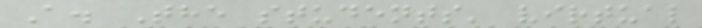A. The students' virtual
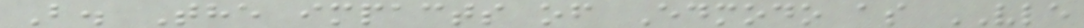B. The impacts of Edmodo as VLE
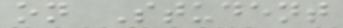on Student
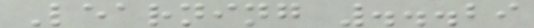Learning ...29
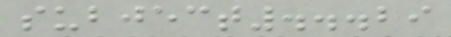subject...29
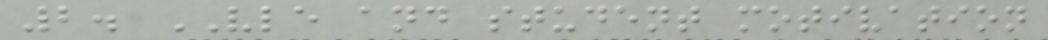2. VLE and student motivation
